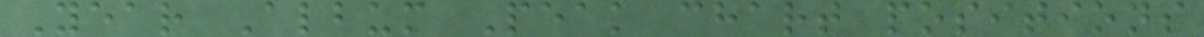Year Album Peak chart positions
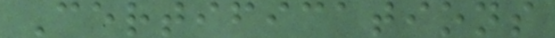Certifications
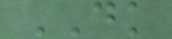DK
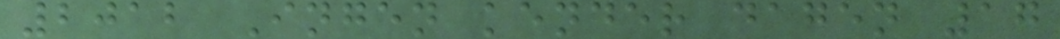2012 Ingen kender dagen 17
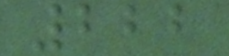222
